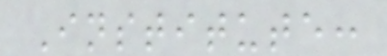Institute:
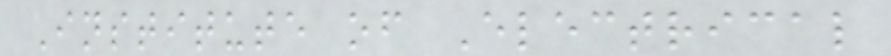Institute of Electrical
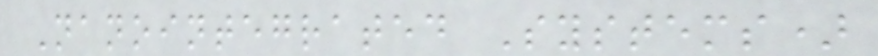Nanointegrated Systems)
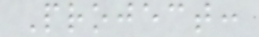Project:
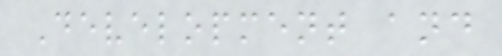Development and
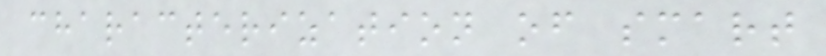characterization of smart
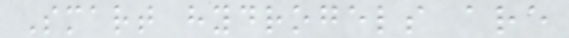Smart hydrogels are
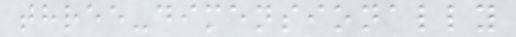three-dimensionally
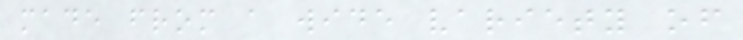made from a wide variety of
